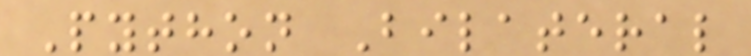Python Bilateral
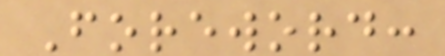Foreword:
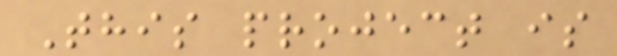This project is
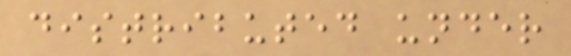distributed under
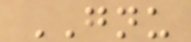GNU
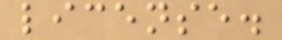license.
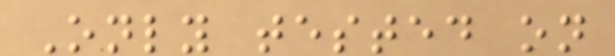Only tested on
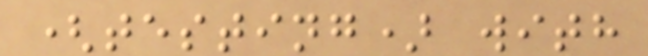(testing) with
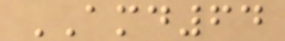AMD64
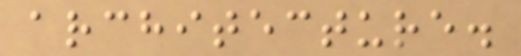architecture.
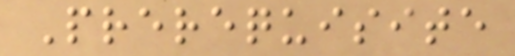Prerequisite
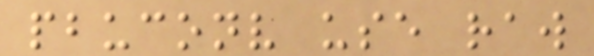pbuconv use raw
